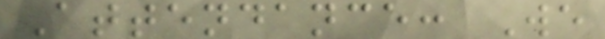Attendance: We
